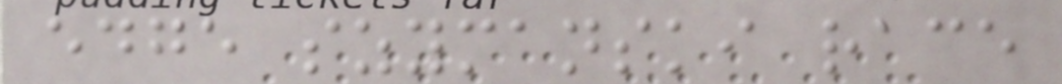edge szymanski race
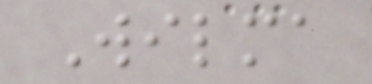Wilma
